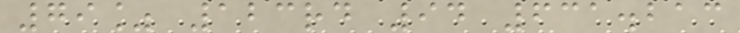79% 123rd 94 631.213
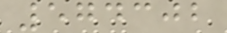574302
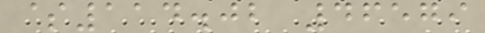$114.02 46579
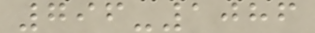796-1086
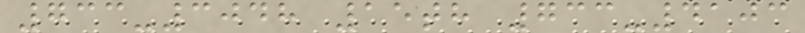733-3048 15th 733-4103
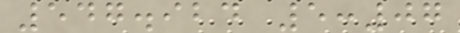547.924 5:07
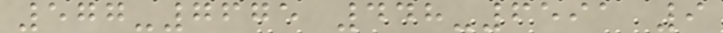577-7675 448-6591 9
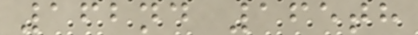162nd 165th
